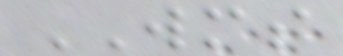WMS
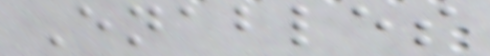Enables
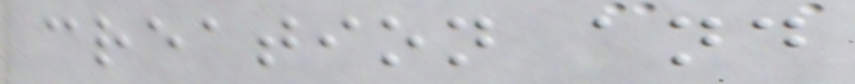creation and
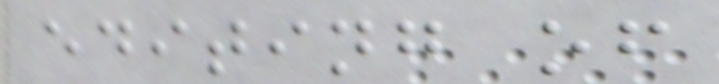editing of
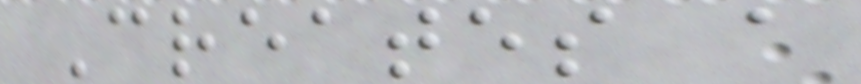Creates a
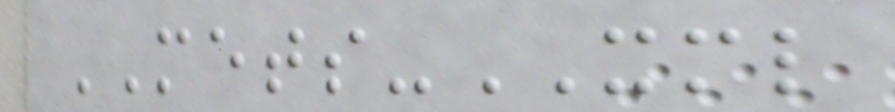METS-XML
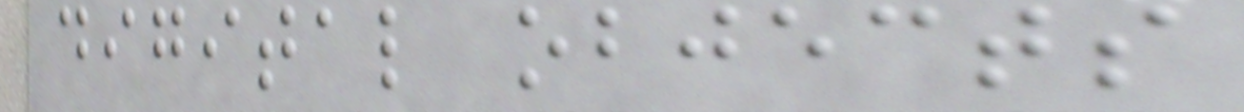digital objects
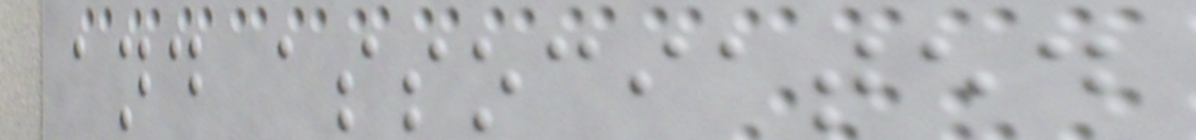and associated
